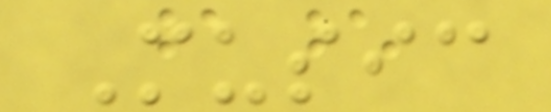Music
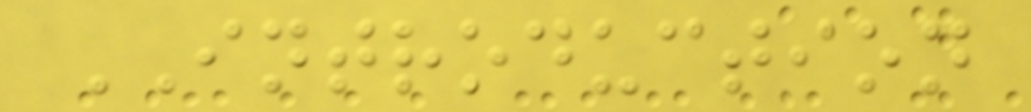INTRODUCTION
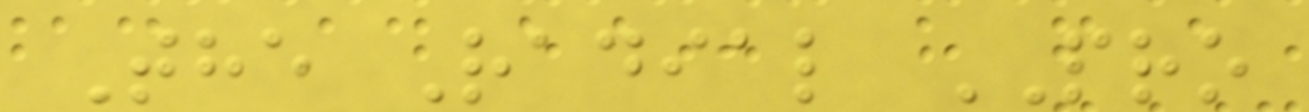The Radial PRO
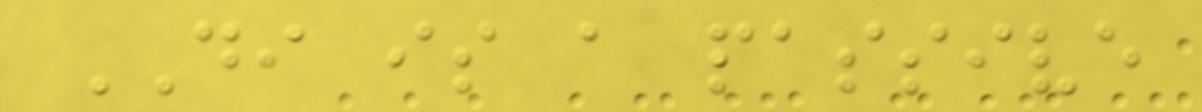DI is a passive
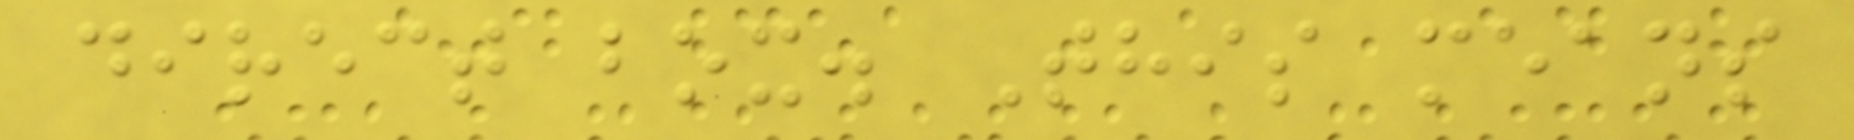direct box. This means
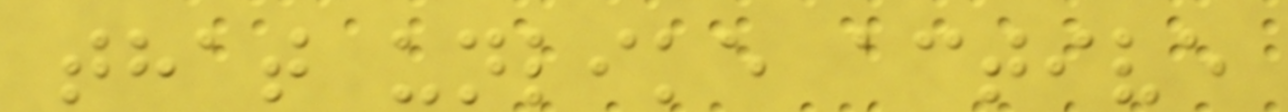that unlike active
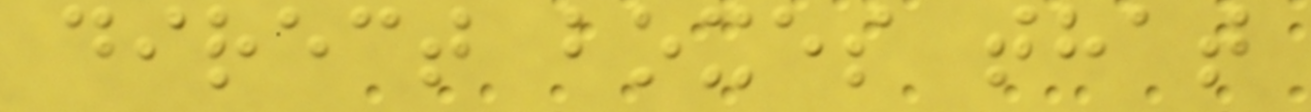direct boxes that
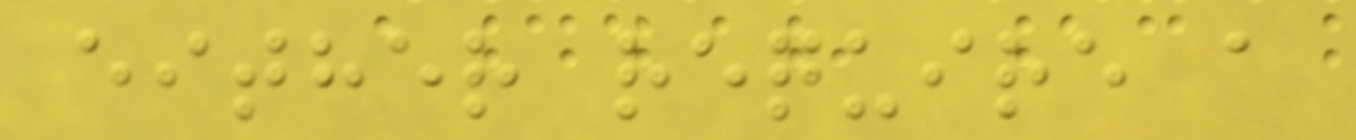either require a
